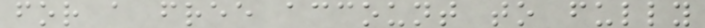for a free account to fully
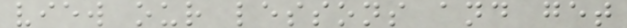view our lessons and get
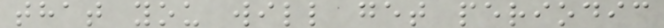that you will get periodic
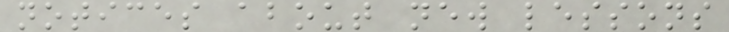notices about new lessons
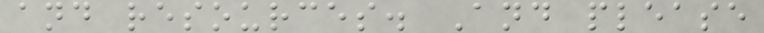and resources. And please
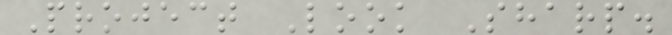Project Look Sharp.
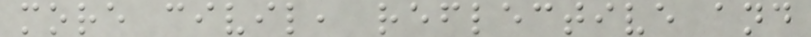more civil, reflective and
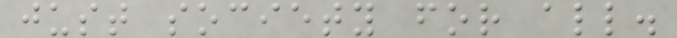just society for all.
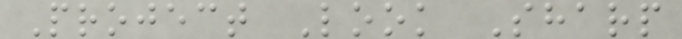Project Look Sharp
